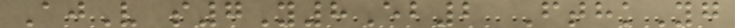AjV s7Y8Eb2 FthkYg
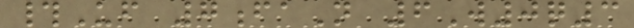#Uf 7faN 6W0q3
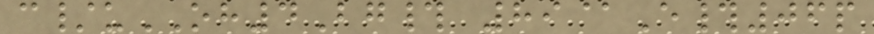c/uOH4Bg# 89@E#06p
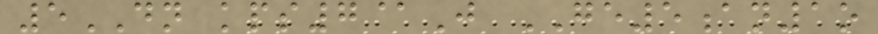5DN kps7@J GE5an1o
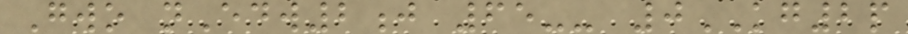Gwo nEdw2j 65-- 0KG2p
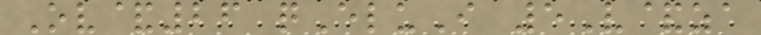Ov&26 qEluI 5V&za
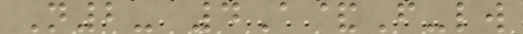N2- 4A&F-lw
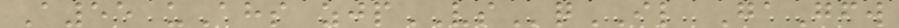A55 uAhs zjpVSqIL GaGfw
